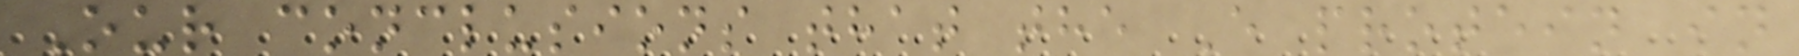Our conclusions that the E protein in
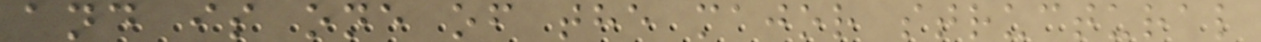and is one of the major structural
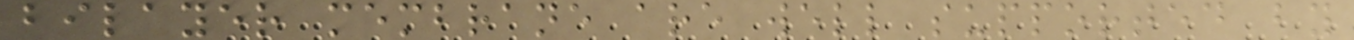bilayer membrane are well supported by
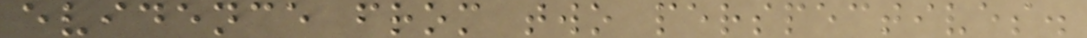evidence from two perspectives.
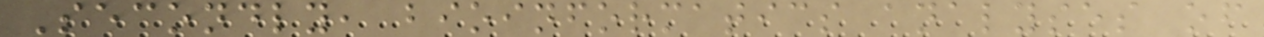Secondly, bioinformatics analyses of
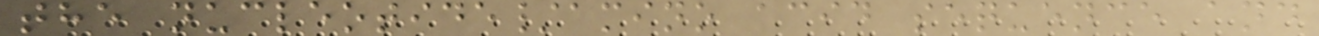the nucleotide/amino acid sequence and
